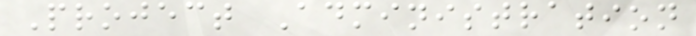Project Administration
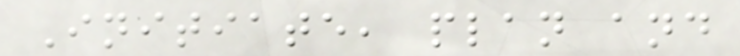Initiate, plan and
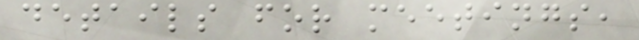details for meetings,
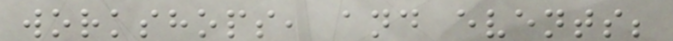workshops, and events;
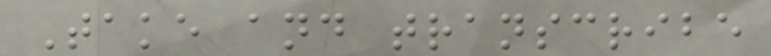Take and transcribe
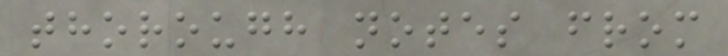thorough notes from
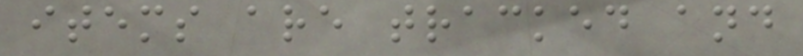items are tracked and
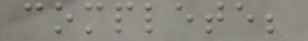complete;
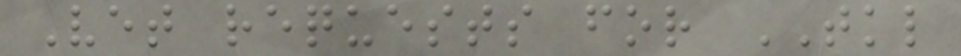Vet requests for TKL
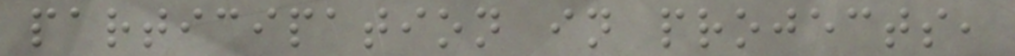participation in projects,
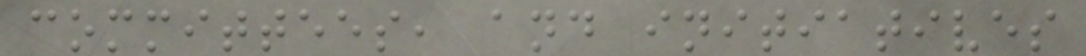committees, and initiatives
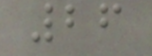26
